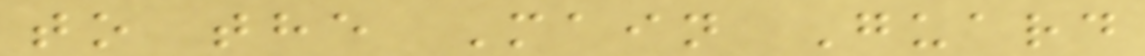to the Main Guard
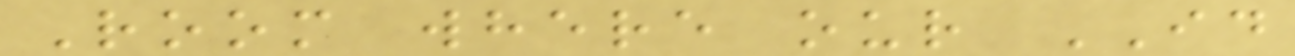Room where our ID
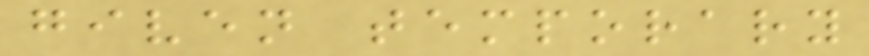given temporary
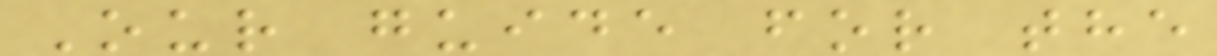Our guide for the
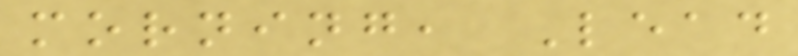morning, Lead
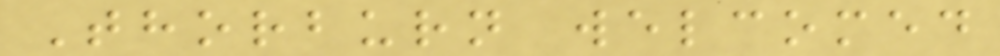Thorburn welcomed
